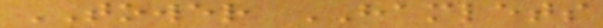TOWER HAMLETS
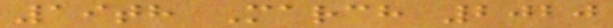19th March 2020
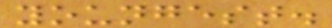youngest.
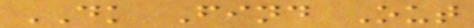DK Find Out
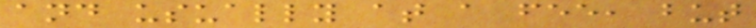and usually at a fee, but
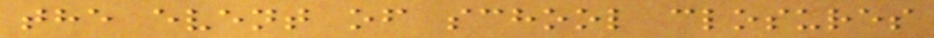the event of school closures
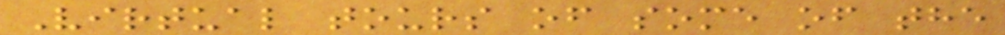Virtual tours of some of the
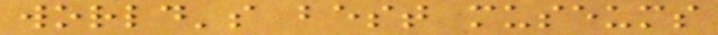world's best museums
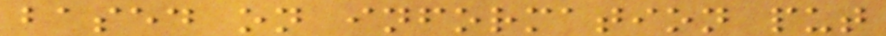based on information put
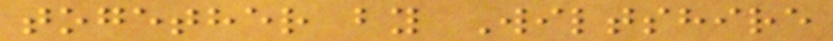together by Wiltshire
